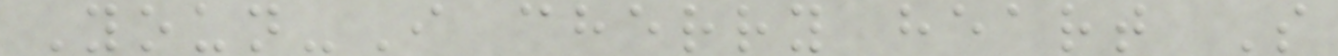Youn-I cherry heart S
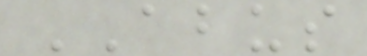ABUS
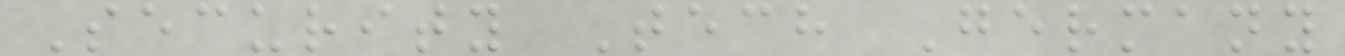Security Tech Germany
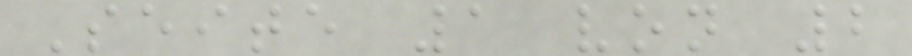Seite 1 von 2
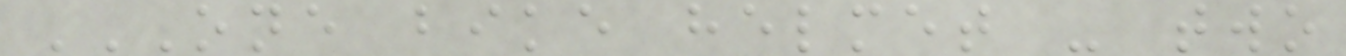ONE BIKE HELMET - TWO
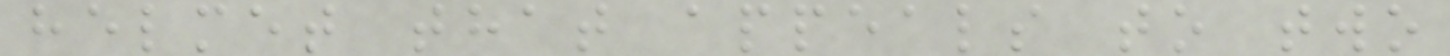helmet that appeals to two
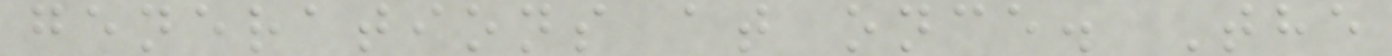generations at once. The
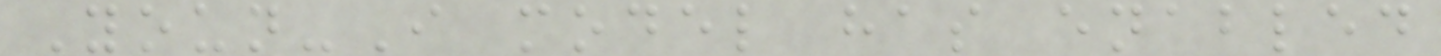Youn-I model has enabled
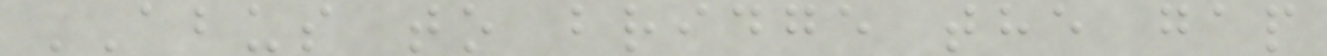ABUS to bridge the gap
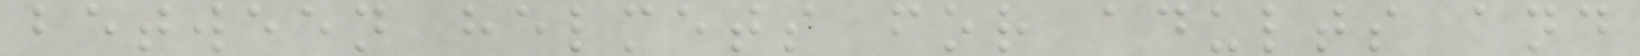between helmets for adults and
